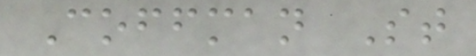Coffman St
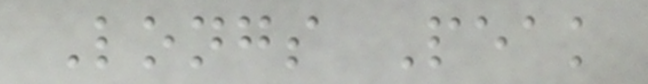Longs Peak
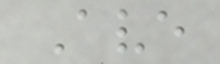Ave
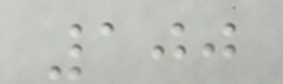100
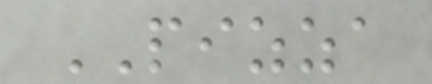PIZZA
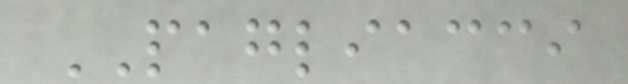PAGLIACCI
